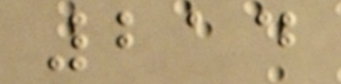214
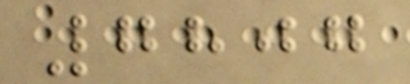7807
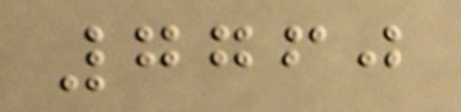7760
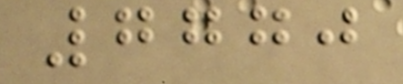7770
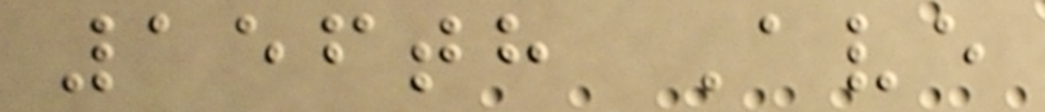156th Ave
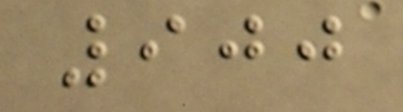900
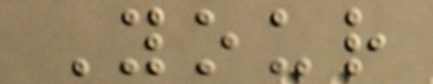Your
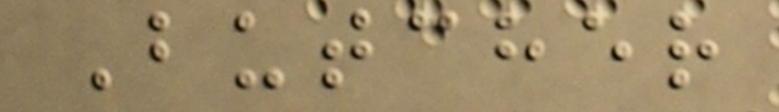Butcher
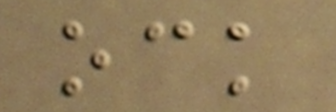ock
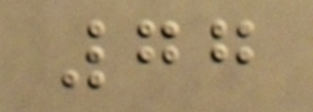77
